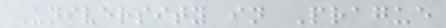University in Prague
